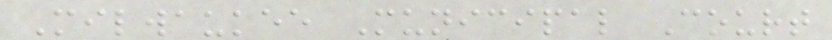Milwaukee Municipal Court
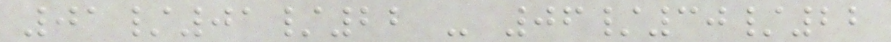01/01/22 - 06/30/22
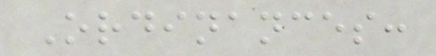Ordinances:
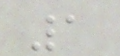1
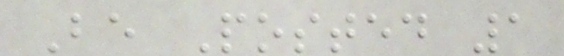Be Posted 1
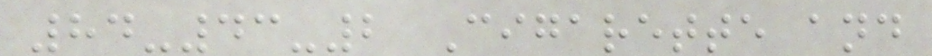84-43-2 Cigarette and
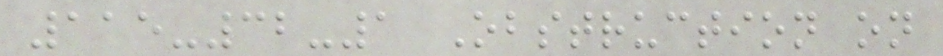115-32-1 Obstruction on
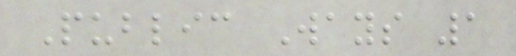Public Ways 1
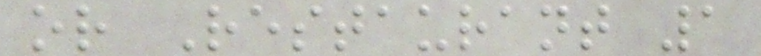or Restaurant 1
